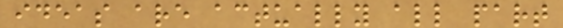ideas are actually all part
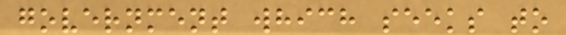government which seeks to
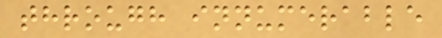through innumerable
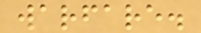warfare.
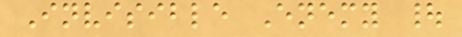Invisible Enemy |
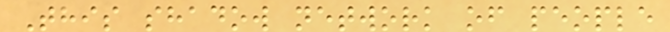This shadow network of people
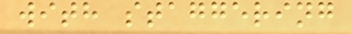with staggering
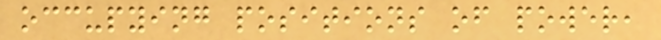occupying positions of power,
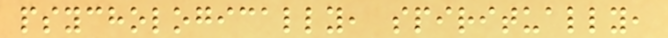psychologically, spiritually,
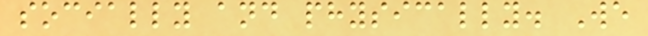socially and physically. We
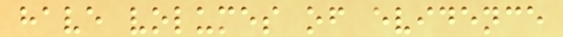have volumes of evidence
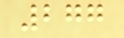277
